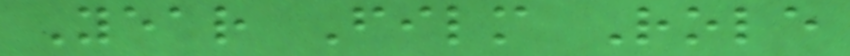Year Film Role
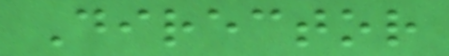Director
